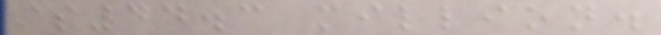$44.3 million.
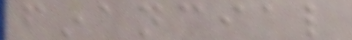financial
